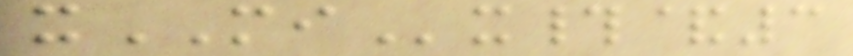xMIx#&3
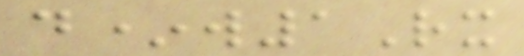d*w1Rx
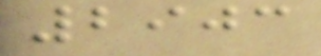2903
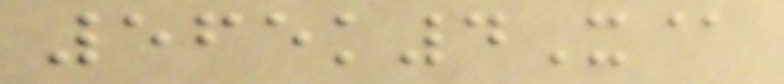565k4X@
